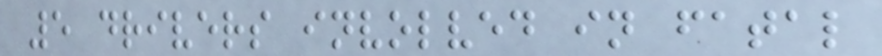5 drivers involved in fatal
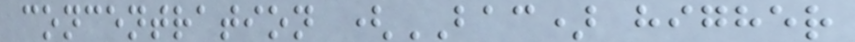concentration (BAC) higher
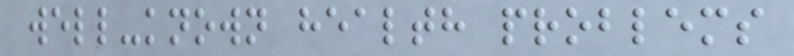well-known health problems
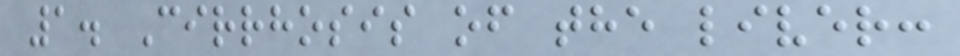1. Cirrhosis of the liver:
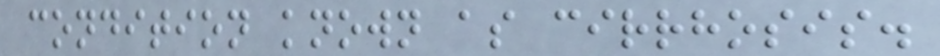condition known as cirrhosis.
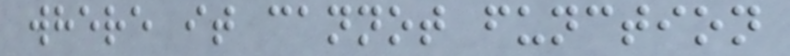where it cannot function
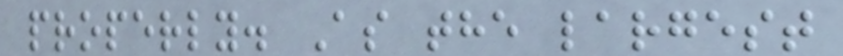properly. As the largest
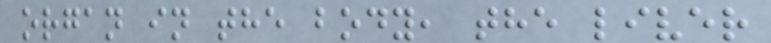organ in the body, the liver
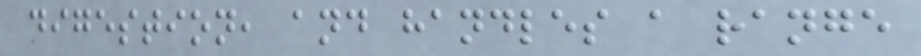digestion, and handles a range
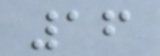16
